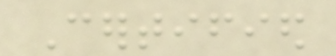Certified
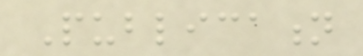Publication
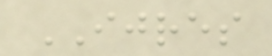IJRES
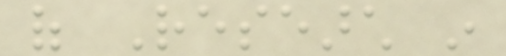of Research in
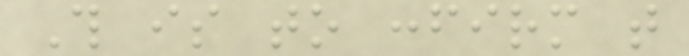This is to confirm that
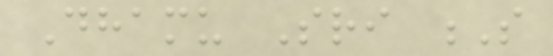Dhamu Sri S
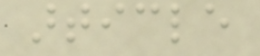article
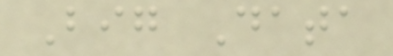Big Data
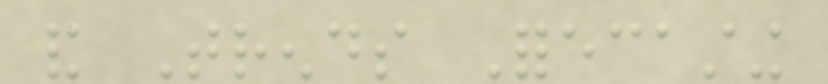and Trends Forecasting
